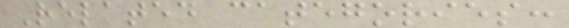Related categories:
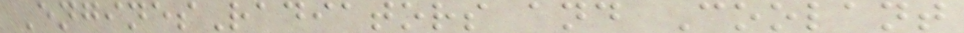EnginesRadiators and Coolant
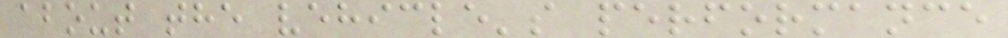about the vehicle's performance
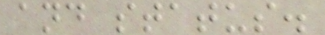and status.
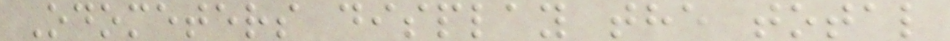Odometers display the total
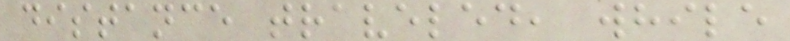distance traveled, while
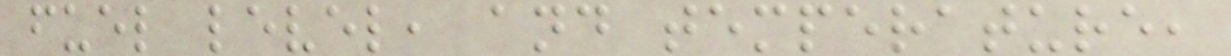fuel level, and temperature,
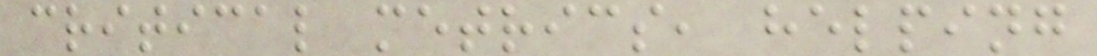critical metrics, helping
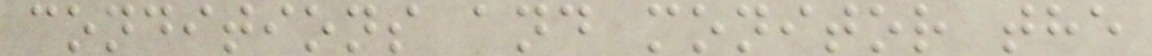conditions and monitor the
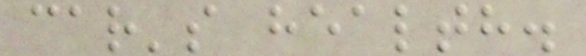car's health.
